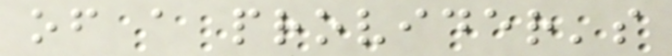of a provider's
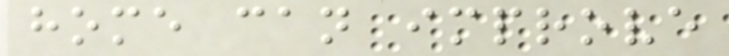home can improve
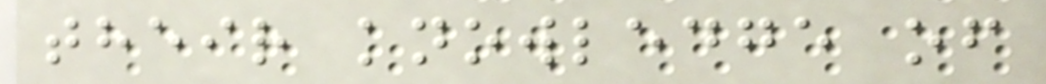their knowledge of
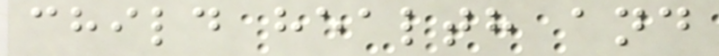child health and
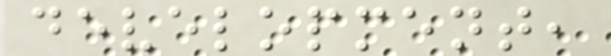development,
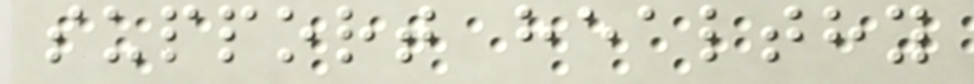support healthy
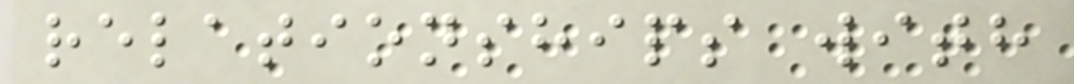relationships with
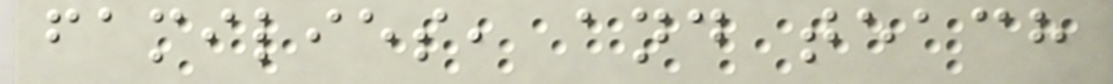families, and teach
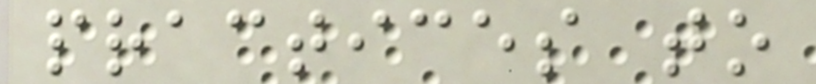practices to
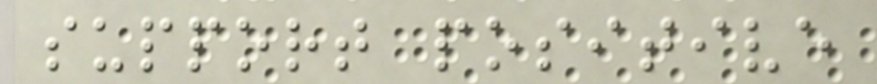support positive
